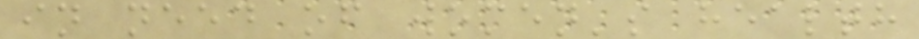in need of women's health
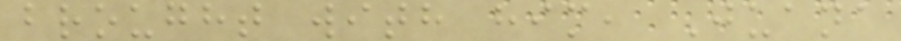brought with him, Juana
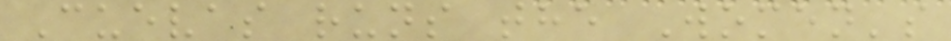Cuevas runs the Women's
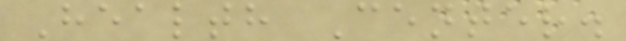Health Center.
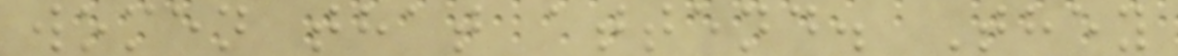women that attend. They
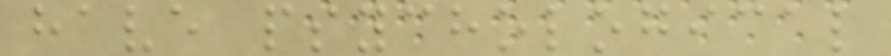have psychological
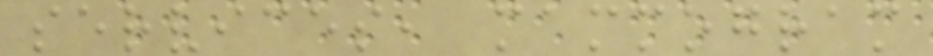services, mammogram
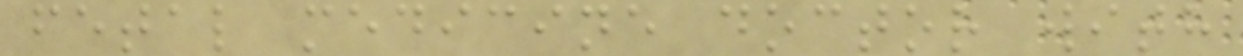fetal medicine doctor with
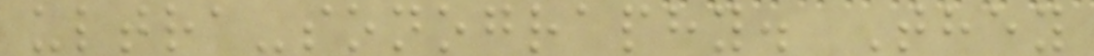ultra-sonography. They
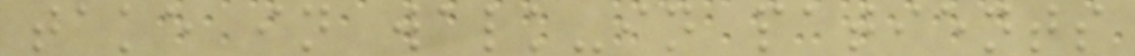take in walk-in patients
